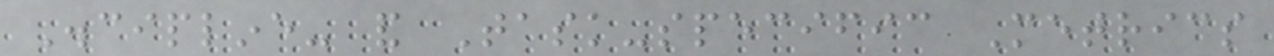Discipline- and Task-specific Metrics
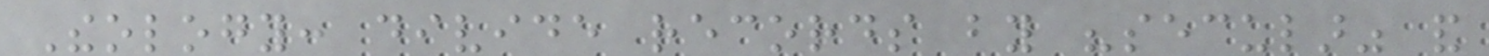Theology: divide records by "secular" and
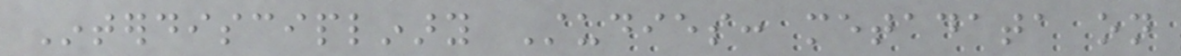Interdisciplinary Studies: metadata on
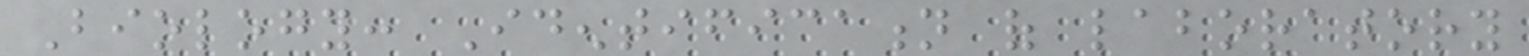Biology: Identification of laboratory
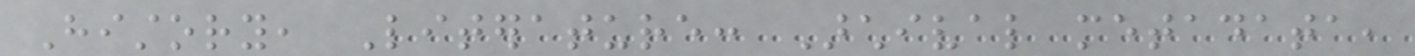History, Literature: Archival metadata,
